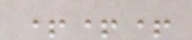+++
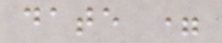date =
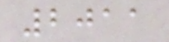2011
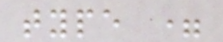type =
